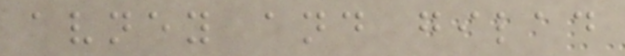avney and gilad
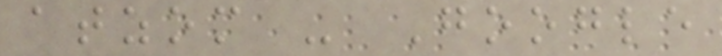atzom - Google
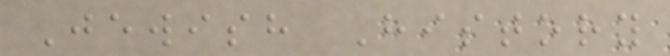Jewish History
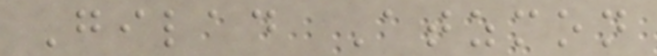Gilad Atzmon
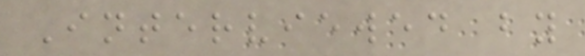Interviewed by
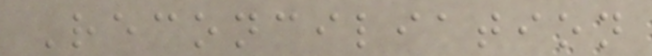Reconciliation
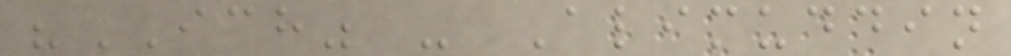"ICH" - Alimuddin
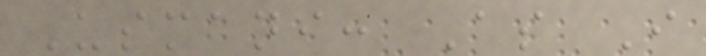Usmani: As I
